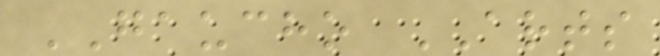GAUCHO ARTS
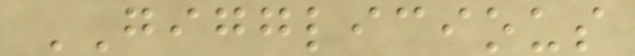GIGGLICIOUS
